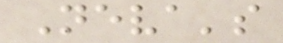Neva's
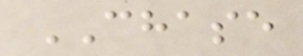CHASE
